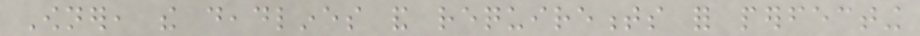Owner, the deadlines and requirements for perfecting
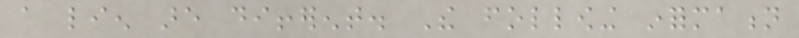a lien are different. The following information
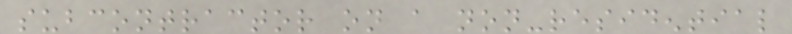subcontractor on a non-residential
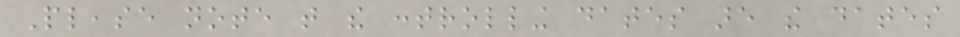Please note that the controlling dates are the dates
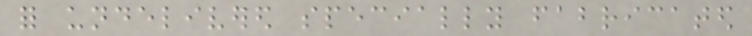for undelivered specially fabricated
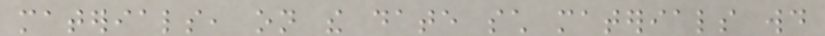materials, on the date such materials would
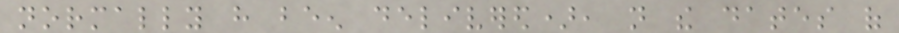normally have been delivered), not the dates of
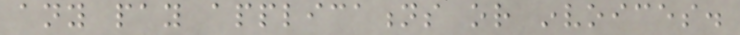any pay applications or invoices.
